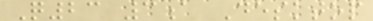Q23 3a Desktop
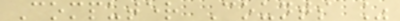Computer Counts %
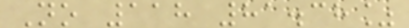No 118 81.38%
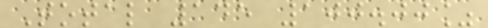Total 145 100.00%
